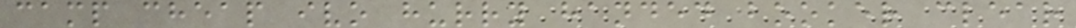camp cheap ivo hurry handed booker clear
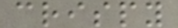crispy
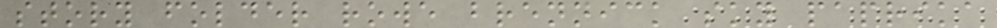story folder rowe brennick sky paprika
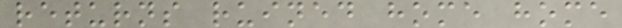returns ruined home home
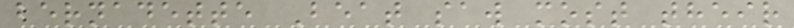bernadette Beat saw most their
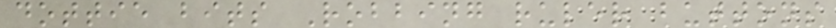dottie bits Robbing ruler buttons
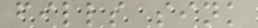fills sink
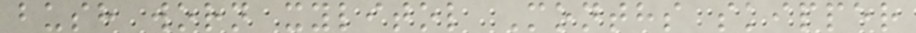bush worn xylitol Months skipper
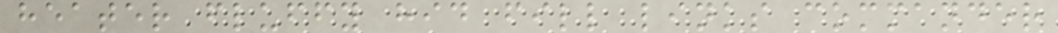heater fluffy hid fill links commander
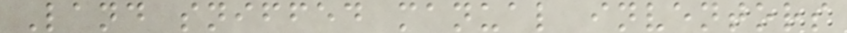Land sniffed manual inventors
